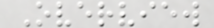Overview
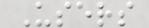Users
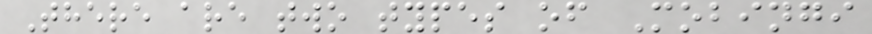There are two types of Mobingi
